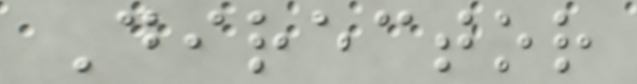Director
